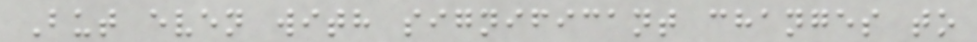But even with significant changes to
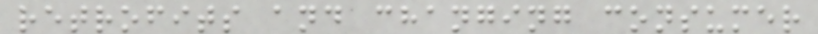retrofits and changing consumer
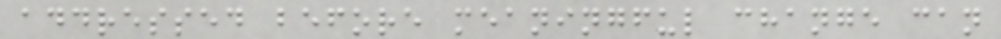addressed before meaningful change can
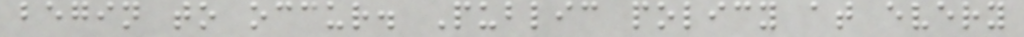begin to occur. Public policy at every
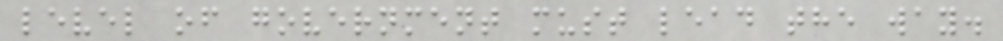level of government must lead the way.
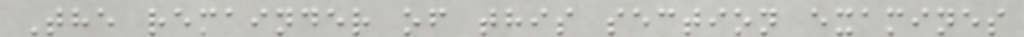The remainder of this section examines
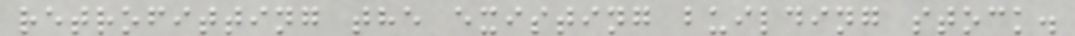retrofitting the existing building stock.
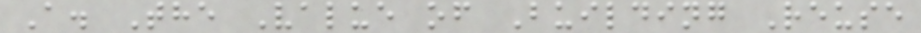A. The Value of Building Reuse
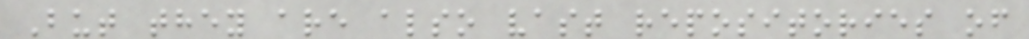But they are also vast repositories of
